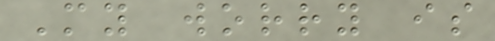My worry is
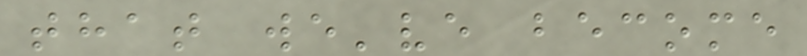that we've become
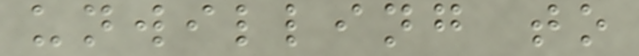unwilling to
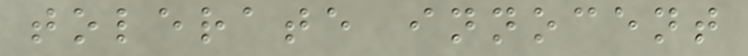tolerate innocent
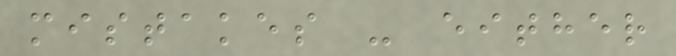mistakes - either
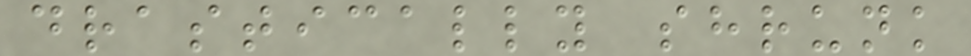drastically shrunk
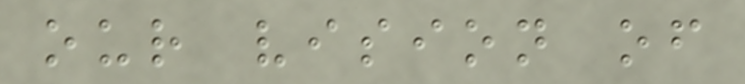our vision of
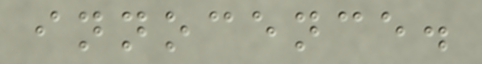innocence.
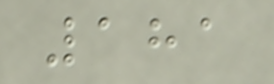181
